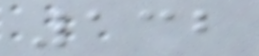132
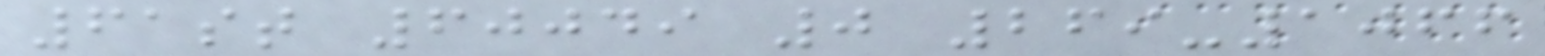61st 60049 0 269-1066
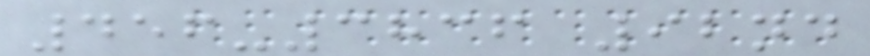456-3836 92nd
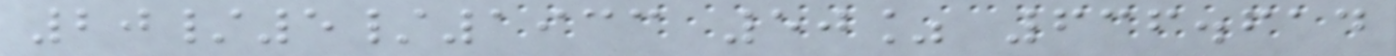20/5/1933 50% 636.614
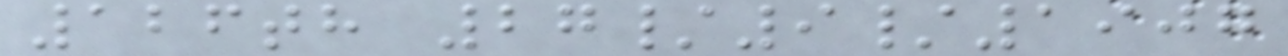126th 27/9/1907
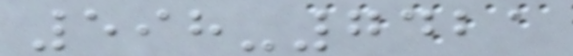598-7421
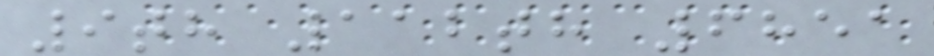9th 112th 6851
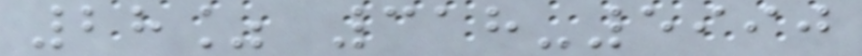28% 318-5990
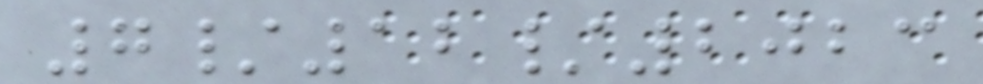7/12/2023
